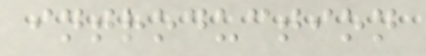introduction
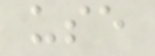use
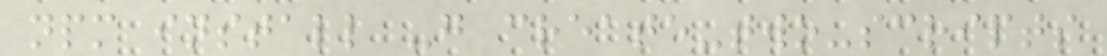npm install -g create-two-scripts
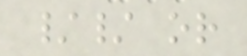// or
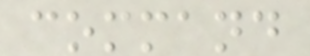command
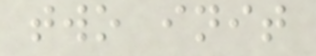two init
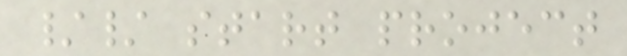// start project
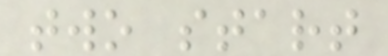two start
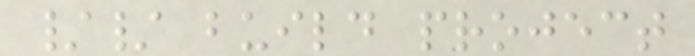// build project
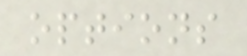options
